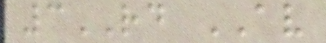3RD AV
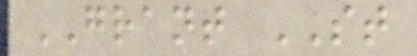GRANT ST
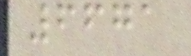6671
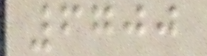6700
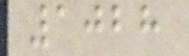1028
